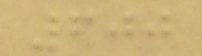600
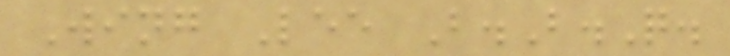Wing Lee B.B.Q.
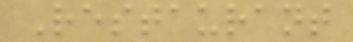Restaurant
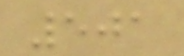501
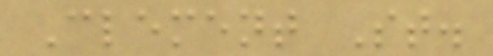Clement St.
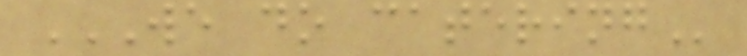WE DO CATERING
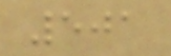501
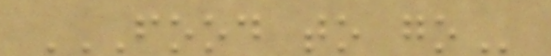FOOD TO GO
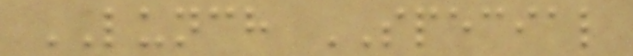LUNCH SPECIAL
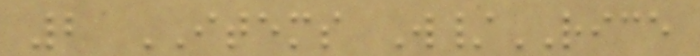2 ITEMS W/RICE
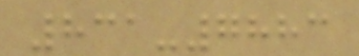831-7883
